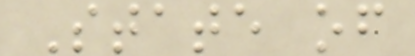State of
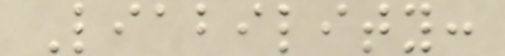Liability:
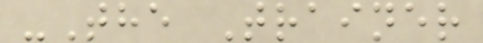-The Trainer
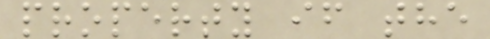property if the
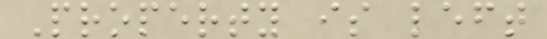Property is left
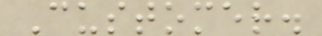Customer.
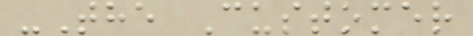-The Customer
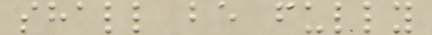shall be fully
